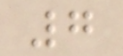7
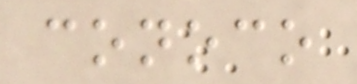conoco
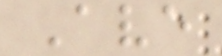Ave
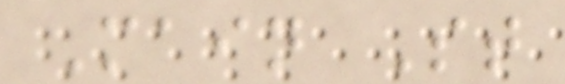Main St
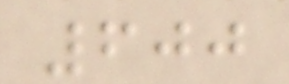600
